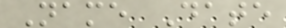Name Date
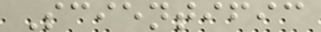Scientific
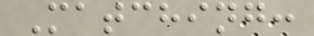Matching:
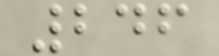246
